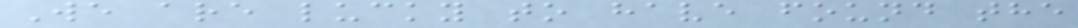We are lucky to have found the
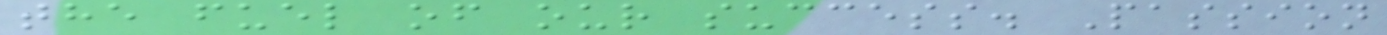the fuel of our success. Passion
